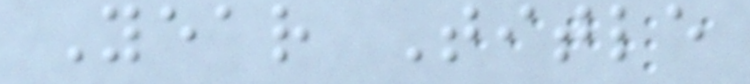Year Title
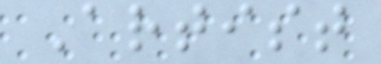Artist
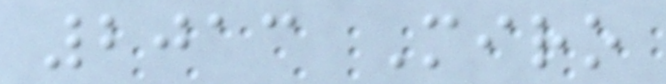2013 Miro
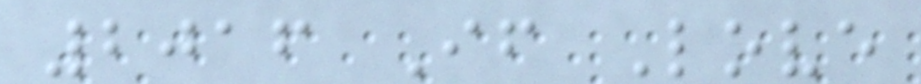2016 If Love
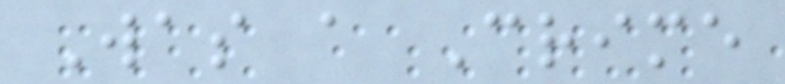Was a Crime
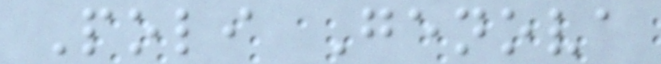Poli Genova
